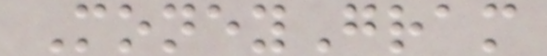MoneyGram
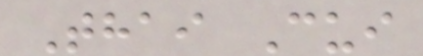Thai Cui
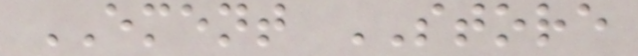EMENT STORE
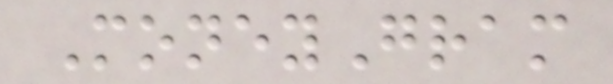MoneyGram
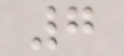7
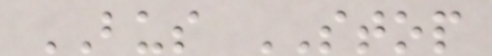BUS STOP
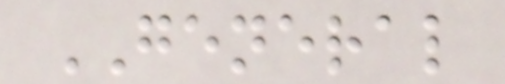GENERAL
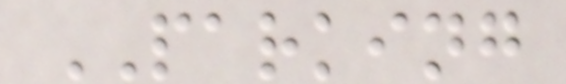PARKING
